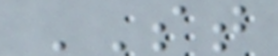ST
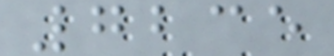7235
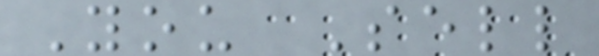You Sell
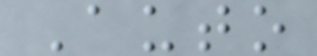Auto
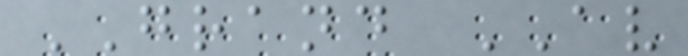GRAND AV
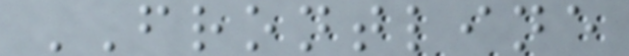FRONTLINE
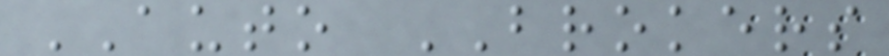AUTO BROKERS
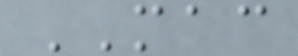MAC
